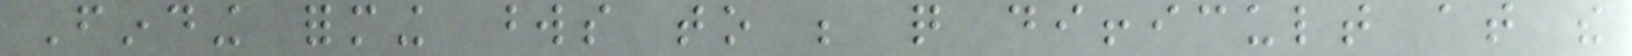Finding forming words to be quite difficult at the
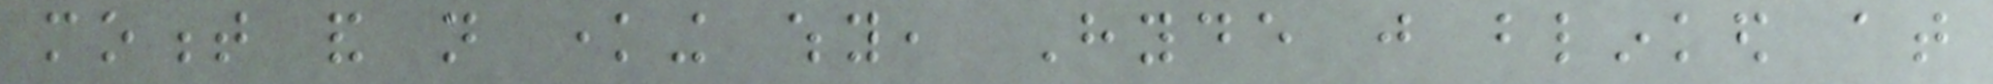moment and not knowing why, Hyde just blinked at
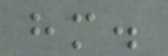him.
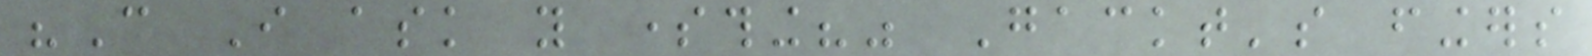"Can I ask you something?" Gackt's fingers
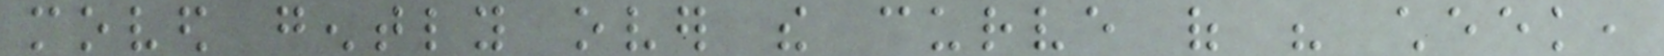moved gently over the curve of his cheek,
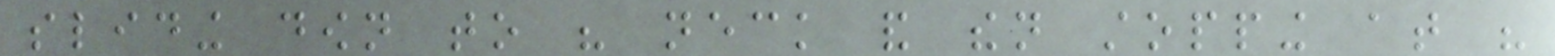sliding down to his neck and then stopping at his
